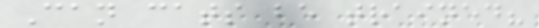Can cats be trained?
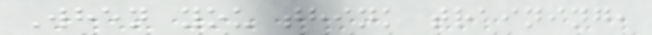When you think training,
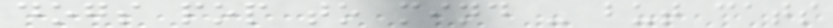dogs pop to mind - but cats
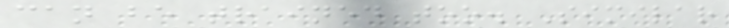can be trained too. Similar
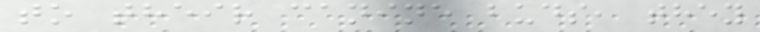to their canine buds, they
